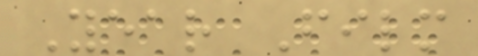Year Film
